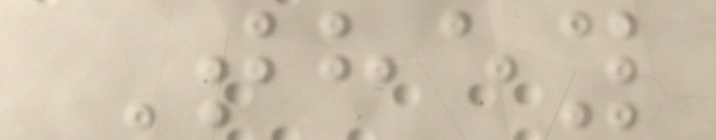They
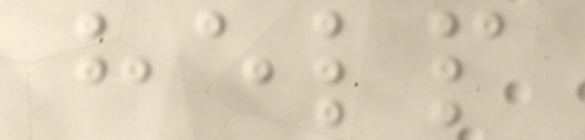help
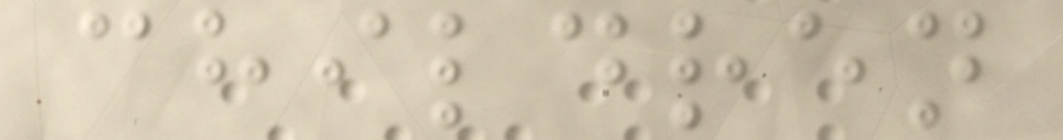children
